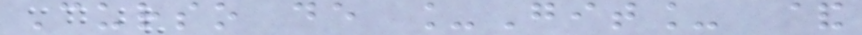Curso de _Git_ &
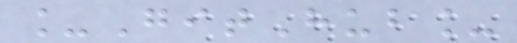_GitHub_
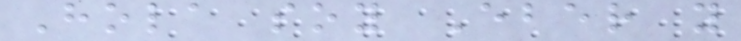Hola soy Eber y
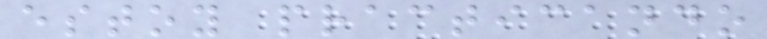estoy practicando
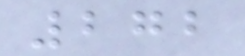272
